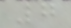7
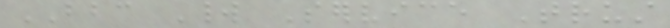BBC World Service Trust
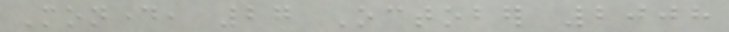Monday, 27 October 2008
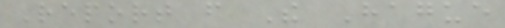Report from The Hague
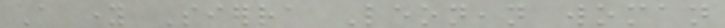A young Sierra Leonean woman
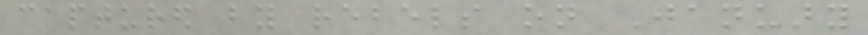captured by rebels on January
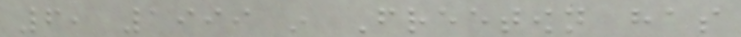6, 1999 in Freetown has
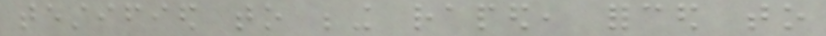testified to being raped, forced to
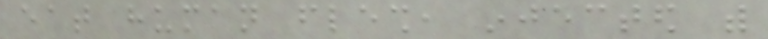eat human flesh, injected with
